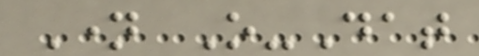Name O-Dat
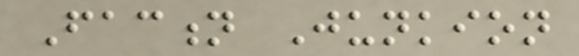Faction Junkion
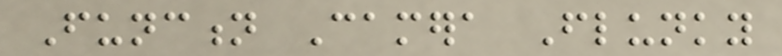Function Camera Flunky
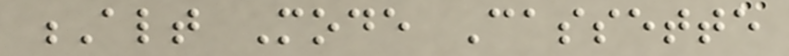Alt Mode Cassette
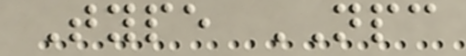Type NPC
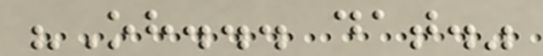"Oh... dat."
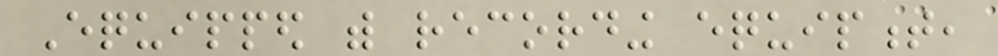Equipped with recording equipment,
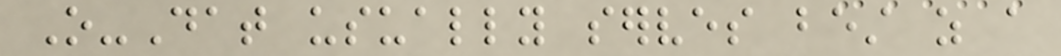O-Dat usually serves best as a
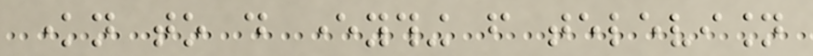known to do everything from television
